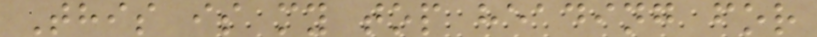This is my top heading for
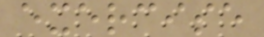exercise
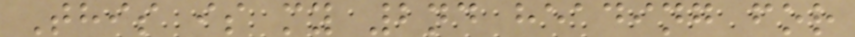This is my 2nd heading for
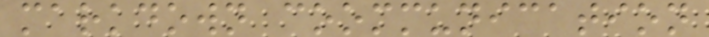markdown coommunication
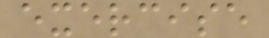exercise
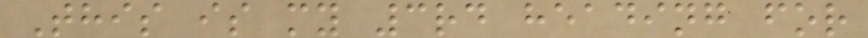This is my 3rd heading for
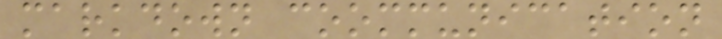markdown coommunication
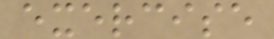exercise
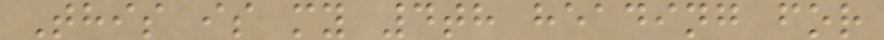This is my 4th heading for
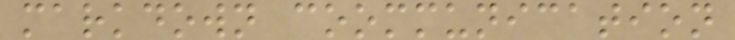markdown coommunication
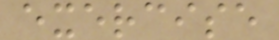exercise
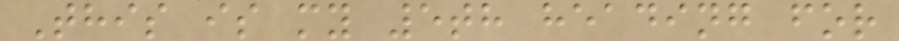This is my 5th heading for
